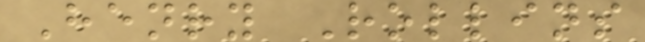Henry Rollins
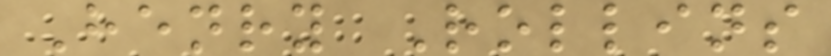Henry Rollins
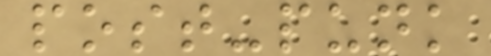post-punk
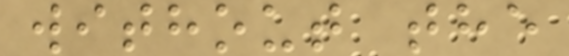without the
